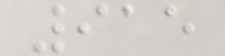915
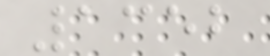1352
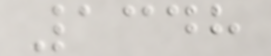1348
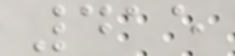415
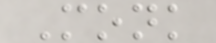Monk
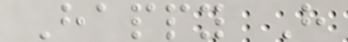Happy H
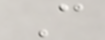C
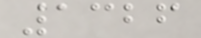1326
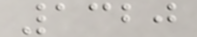1320
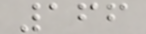166
